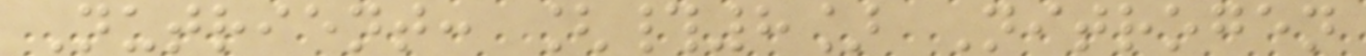Nutrient: [#8] Nitrogen
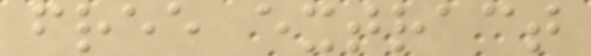free extract
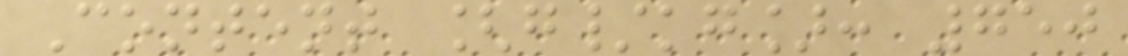Content [g/kg]: 750
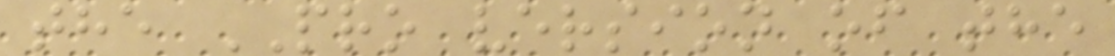the PRO version of the
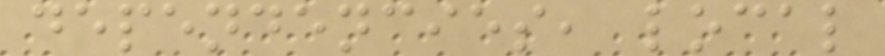dependencies, local
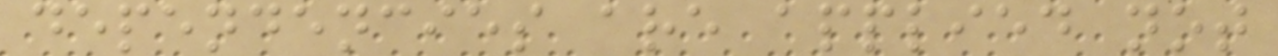dependencies are applied not
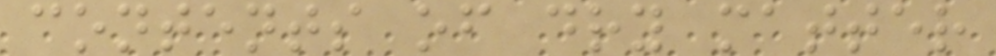contents of dry matter
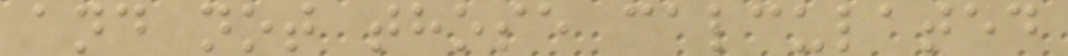and not those calculated
